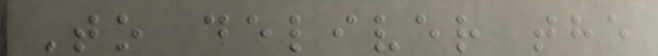To deliver the
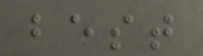best
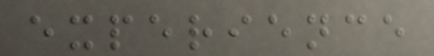experience
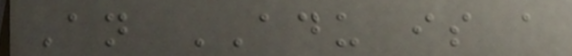An ADU is a
